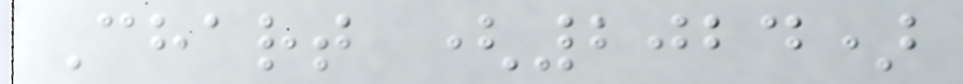Chart (2024)
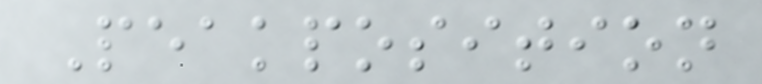Peakposition
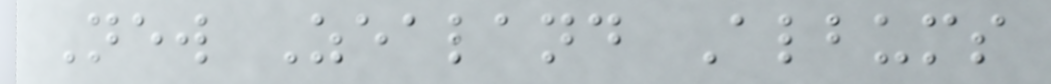New Zealand Albums
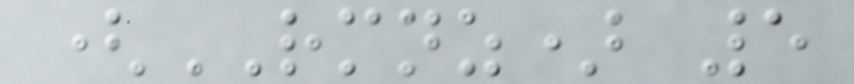(RMNZ) 5
